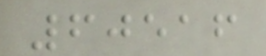60516
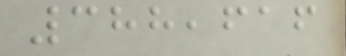388,616
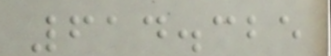614.325
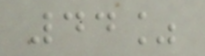44%
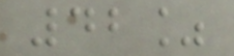42%
